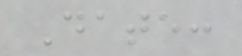Date:
